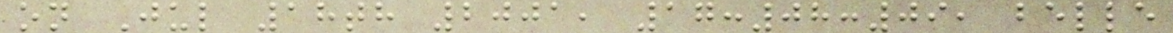on Jul 18th 2001, 17:08:09, belle
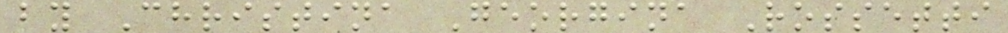by Christina Georgina Rossetti
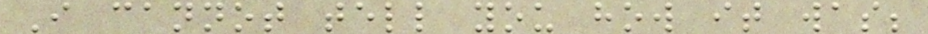I cannot tell you how it was;
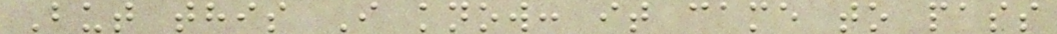But this I know: it came to pass
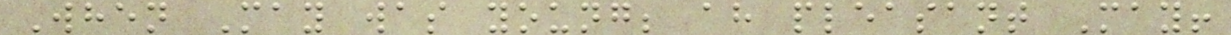When May was young; ah pleasant May!
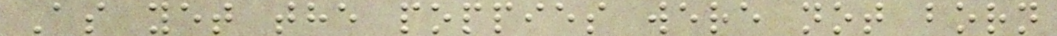As yet the poppies were not born
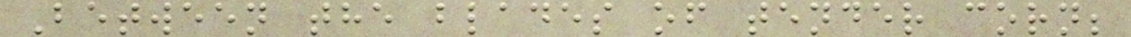Between the blades of tender corn;
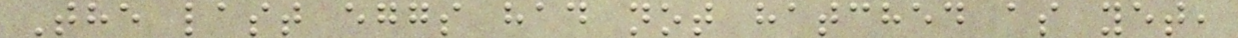The last eggs had not hatched as yet,
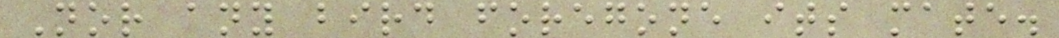Nor any bird foregone its mate.
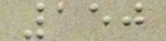150
